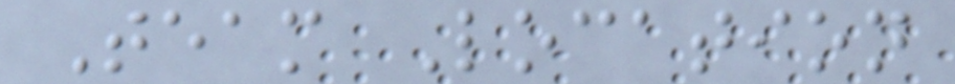Team Location
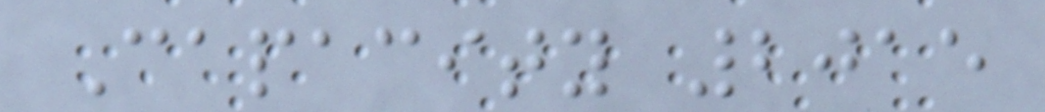Capacity 2015
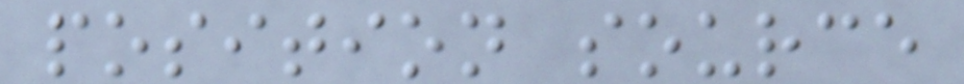position source
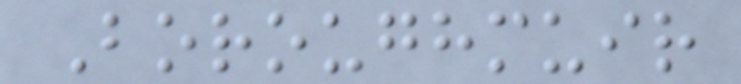Boroughmuir
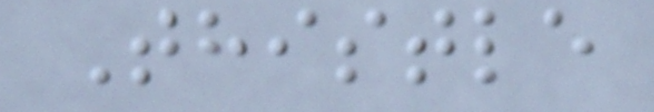Thistle
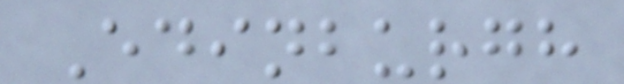Edinburgh
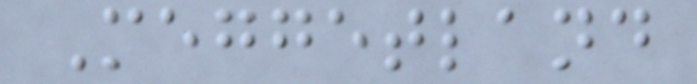Meggetland
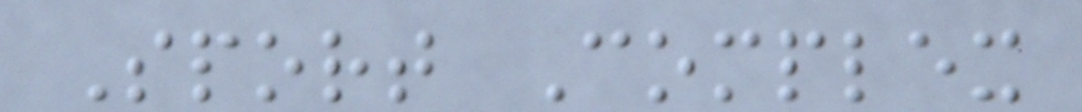Sport Complex
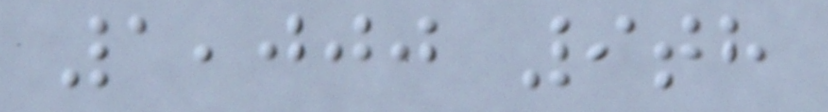1,000 9th
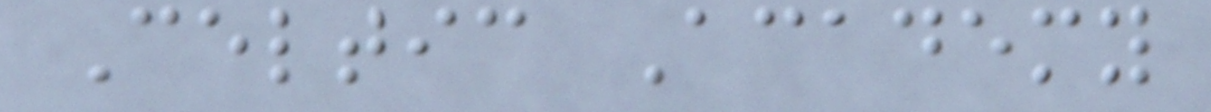Celtic Academy
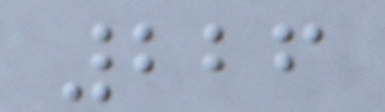226
